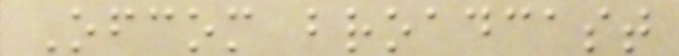Ofcom broadcast
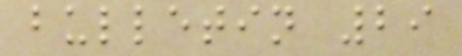bulletin 29
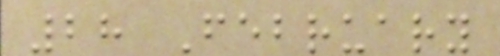28 February
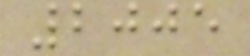2005
